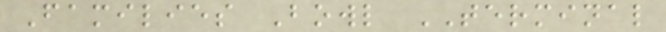Families Bowl TERMINAL
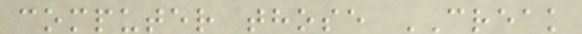computer those CREAK
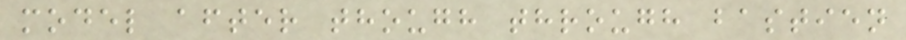model after though through bastien
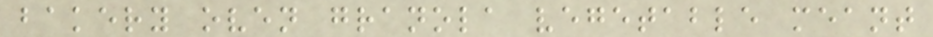bakery oven granola vegetable meant
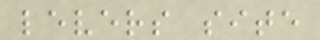levers site
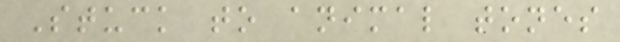Stuck to animal tones
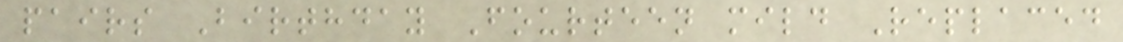pairs Birthday Fourteen mild Replaced
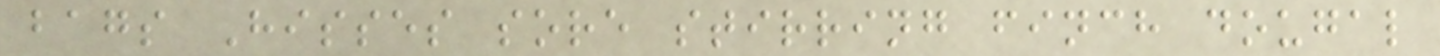bags Hisses sore stirring finch dougal
